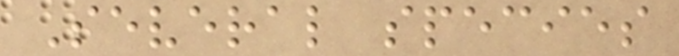Several species
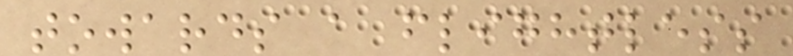towards a flightless
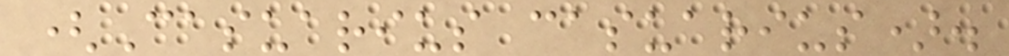(Casuarius casuarius).
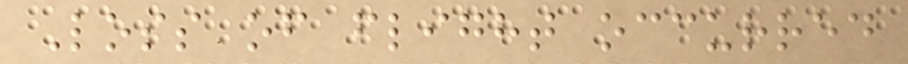Loss of flight occurred
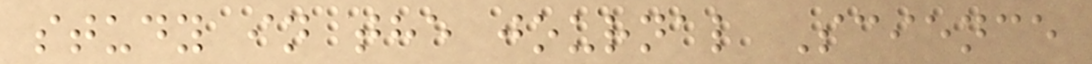study in the journal Science
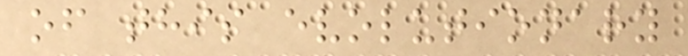of this evolutionary
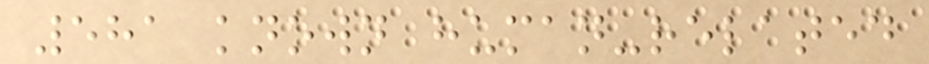581 known human-related
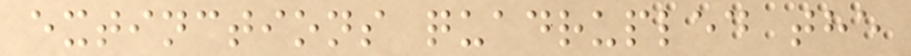extinctions quadrupled the
